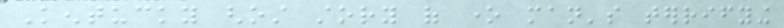Kentucky ghost story of one man's terrifying
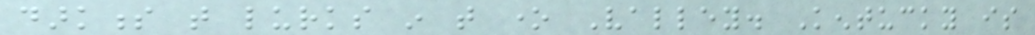darkness that lurks in that one Valley. Kentucky is
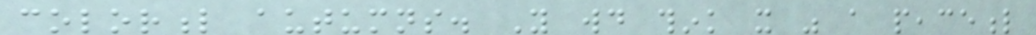colorful autumns. You would think it was a peaceful
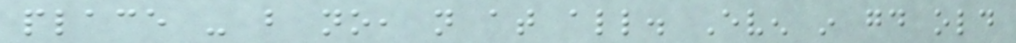place - but no, not at all. Even in good old
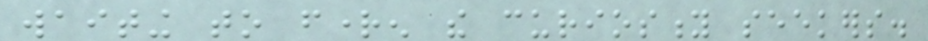waiting to frighten the curiosity seekers.
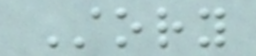Story
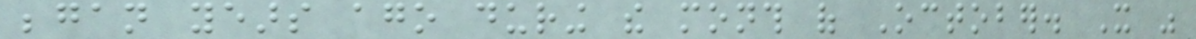began years ago during the month of October. It was
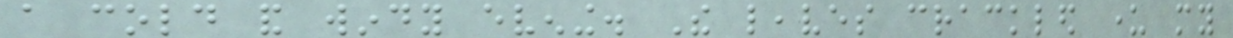a cold and windy evening. The leaves crackled under my
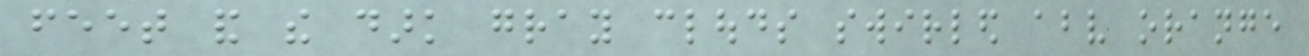feet and the dark gray clouds swirled above orange
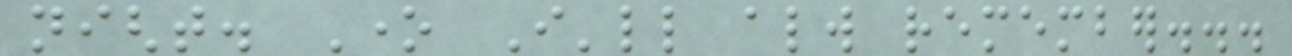night. One I'll always remember...
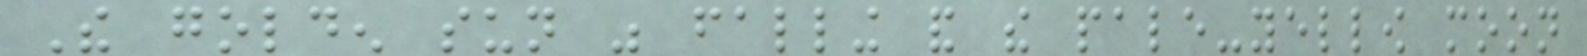The golden sun was falling and the pale-yellow moon
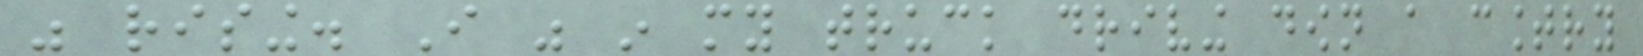was rising. I was in my truck driving down a country
